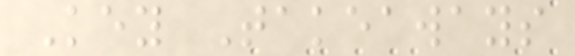Key Takeaways
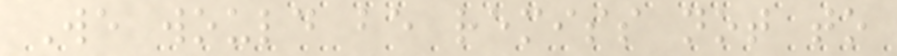We would be remiss not to
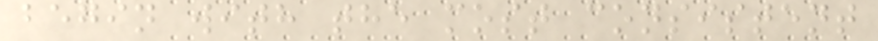begin with the most consistent
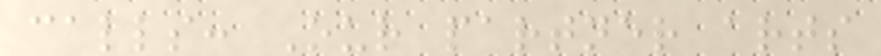calls: Our partner arts
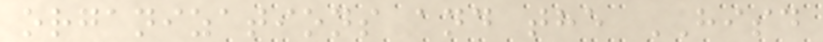organizations and the HISD
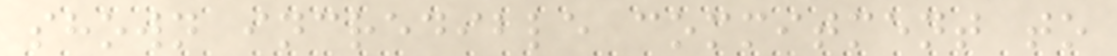shown incredible commitment to
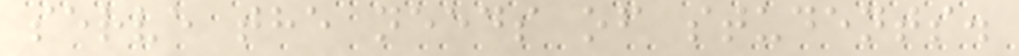serve the needs of students.
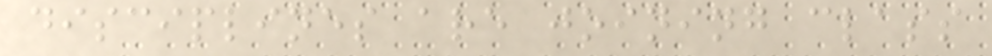disciplines are joining class
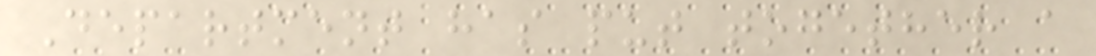Department has put together a
